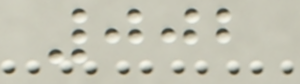002
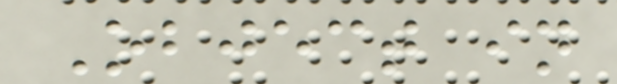Object in
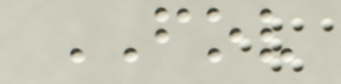FOV
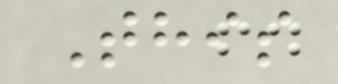This
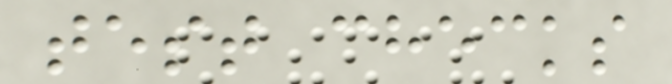test checks
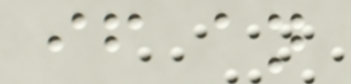if an
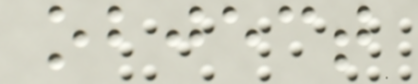object
